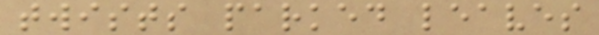twists parked leaves
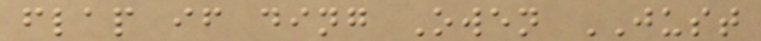flap if ding Owen JUST
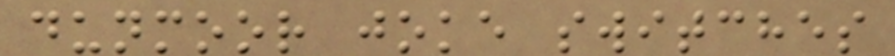dunmoor joke switches
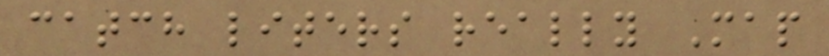catch liters really Map
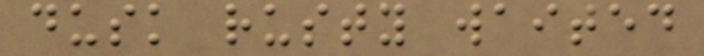dusk rusty waited
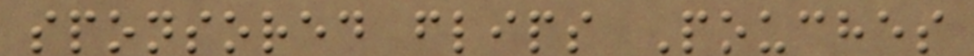sponsored flips Pouches
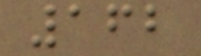162
